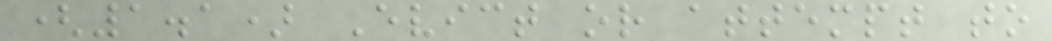(1.1) Evict or attempt to
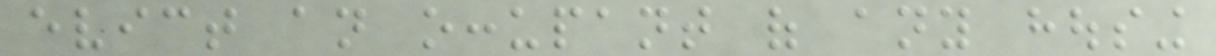evict an occupant of any housing
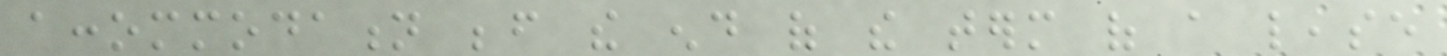accommodation before the end of the term of a lease
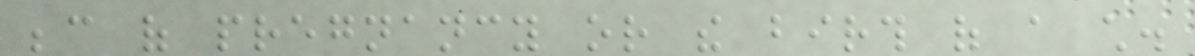because of pregnancy or the birth of a child.
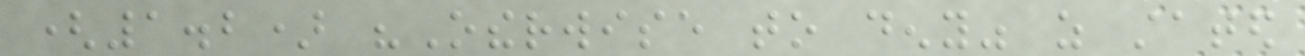(1.2) "Otherwise to deny" as stated
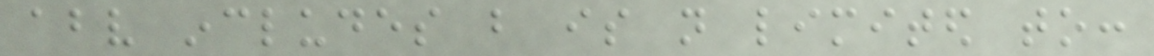above includes but is not limited to:
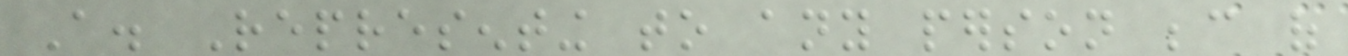A. Representing to any person because of
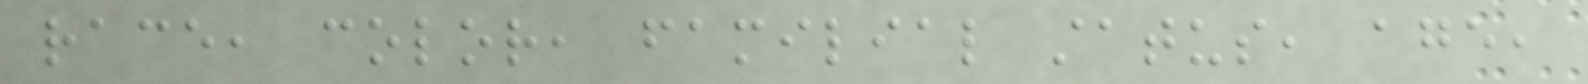race, color, familial status, age,
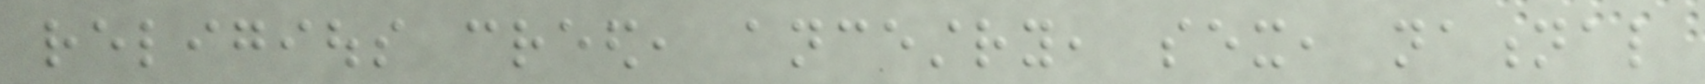religious creed, ancestry, sex, national
